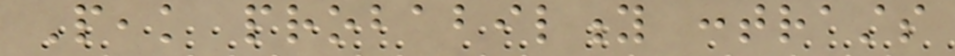Peak probability contrasts
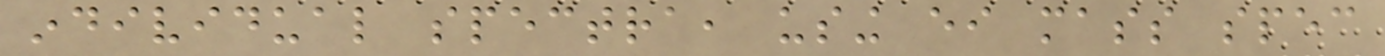individual spectra, using either mass spec
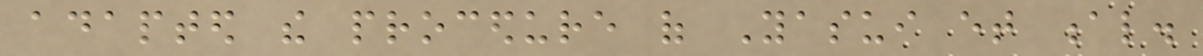adapted the procedure of Yasui et al.
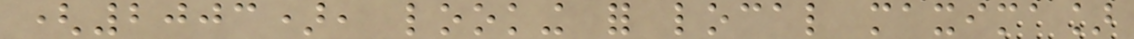(2003), looking for local maxima]
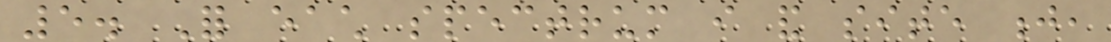5. For each spectrum i and site j,
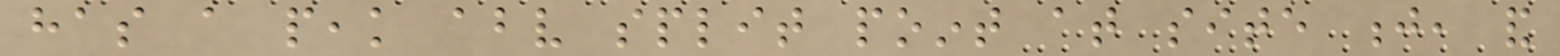has a peak above split point at site j, and
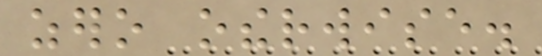zero otherwise.
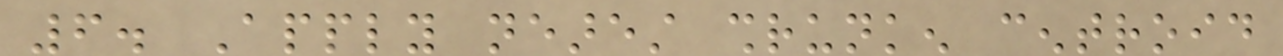6. Apply nearest shrunken centroid
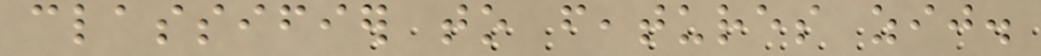classifier to features zij.
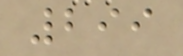299
